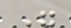"
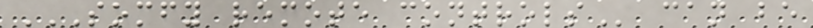SOMFY REMOTE CONTROLS can be
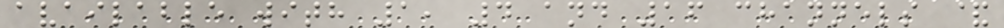available with 1, 4 and 16 channels &
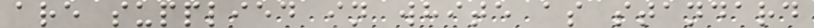are supplied in white as standard
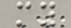my
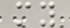my
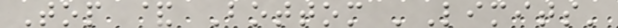Top & Bottom 'Limits'
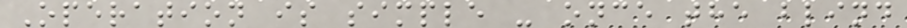Operation is simple - once the blind
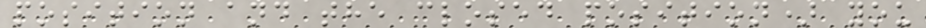position and the closed position) you
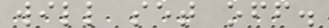will set off.
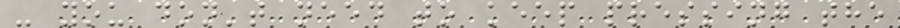- you don't need to keep pressing the
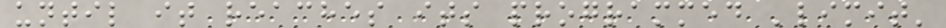until it reaches its programmed 'limit'
